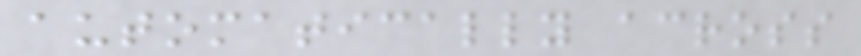automatically across
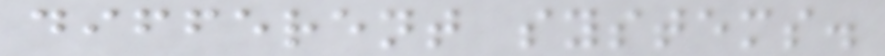different systems.
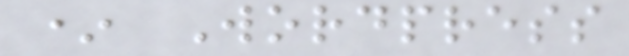* Wordpress
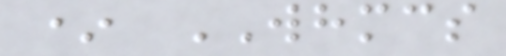* WHMCS
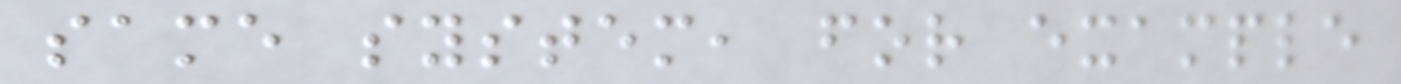same system, for example
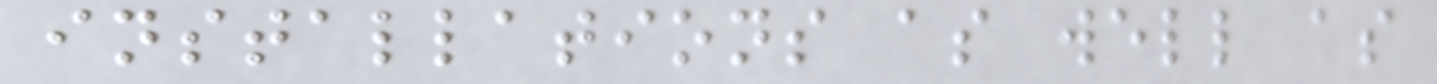installations as well as
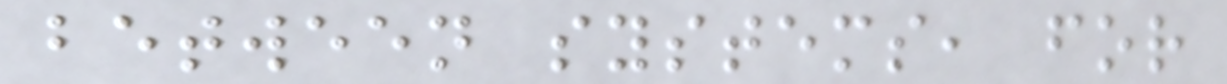between systems, for
